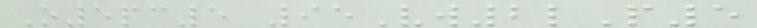O5pc5 95Vw2lP5
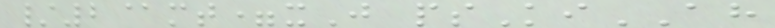/2@mt=xJ psKiAH
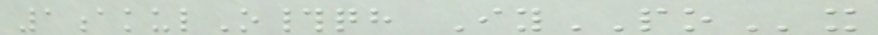1akulO#qh IyPOx
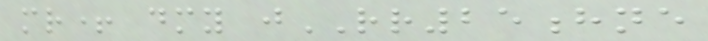mr+ dmy jRR25hne
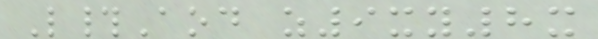L#Aod z9xy8x
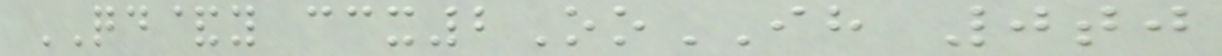QD&y ccx2OoIH 0tj
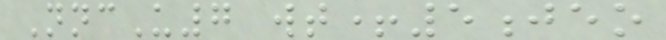NncU7 wt+5jeo
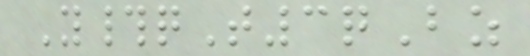Y#qT3qBz
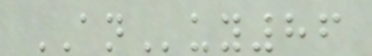ANuy86
